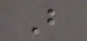B
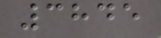3845
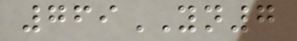769YN7
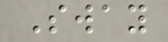Sway
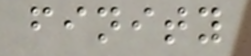finity
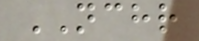NCHR
